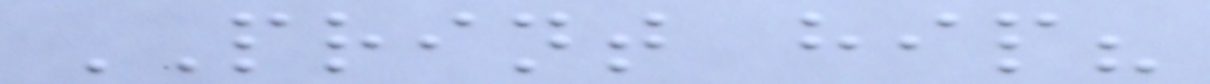PRINT hip?
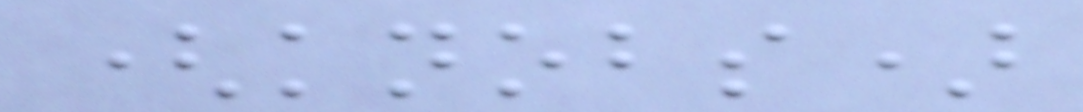(knobs)
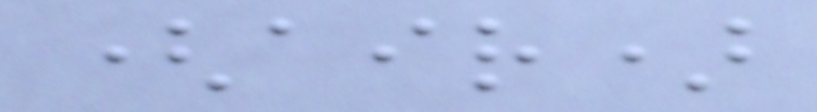(air)
